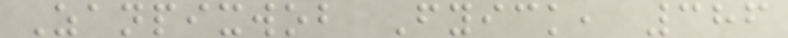Zanpixwob Fyick, 386
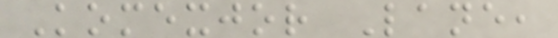Komexjor Lane,
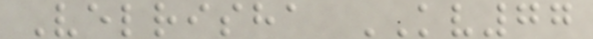Velrisha KV77
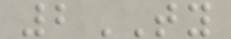2TY
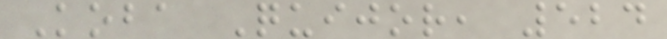Koba Quijor, 524
